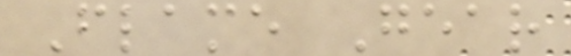Flame Gear
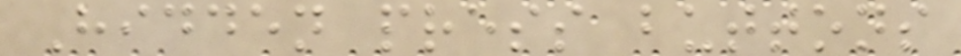Hidden press buttons
